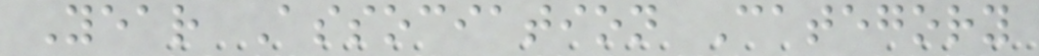Year Association Category
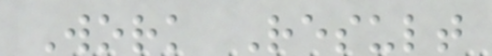Work Result
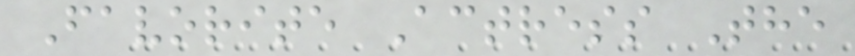Favorite Actress The
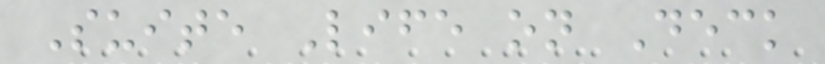Suite Life on Deck
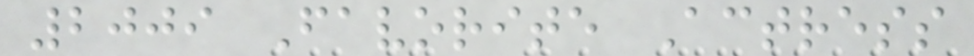2009 Favorite Actress
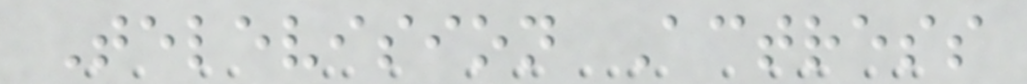Television Actress
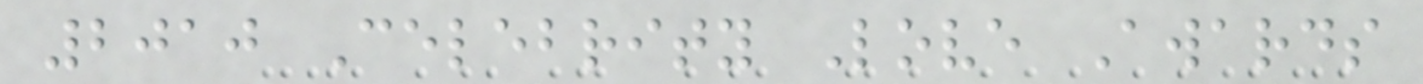2010 Celebrity Love Awards
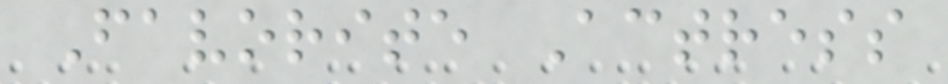Favorite Actress
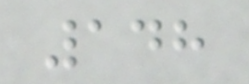148
